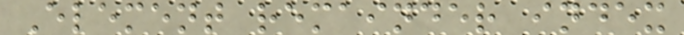Element remainder index
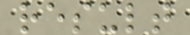result
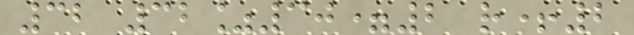32 32%30=2 r+2
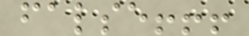false!!!
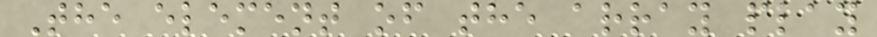The element of the array play
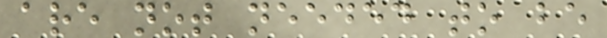are not needed to be
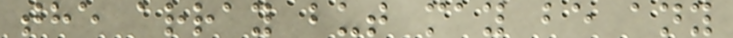the array but may be any
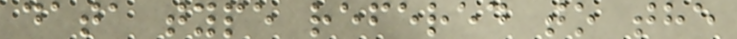data type refered to the
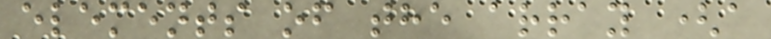elements of the array (a
